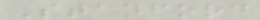Stanford
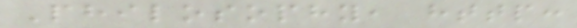Philosophy, http:
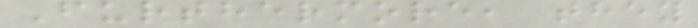Furthermore, they
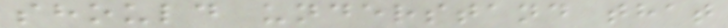should understand that
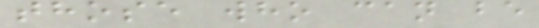those who can be
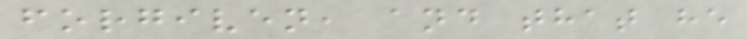forgiven, and that he
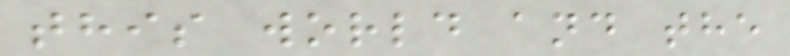this world and the
